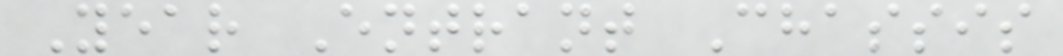Year Entrant Chassis
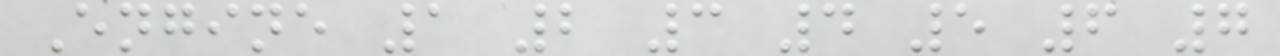Engine 1 2 3 4 5 6 7
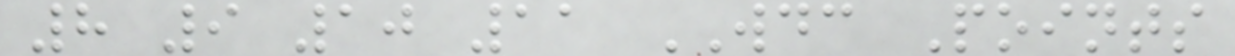8 9 10 11 WDC Points
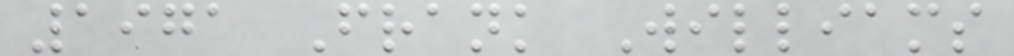1971 Frank Williams
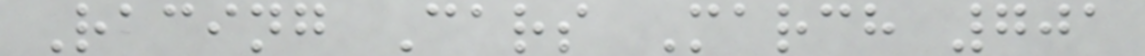Racing Cars March 701
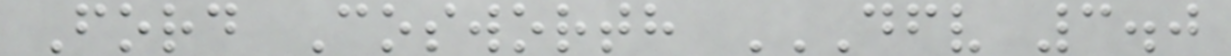Ford Cosworth DFV 3.0
